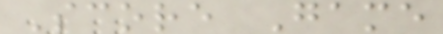Score Game
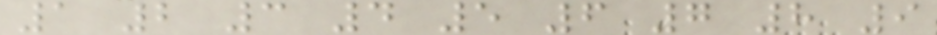1 2 3 4 5 6 7 8 9
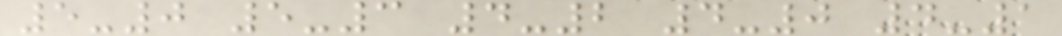5-0 5-3 4-2 4-0 4-1
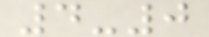4-0
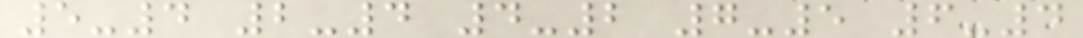5-4 2-4 4-2 7-5 6-4
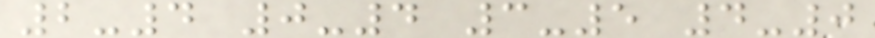2-4 0-4 3-5 4-0
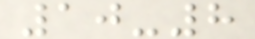10-8
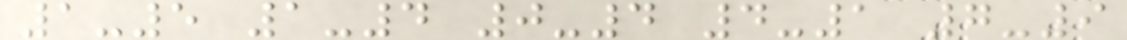1-5 1-4 0-4 4-1 7-9
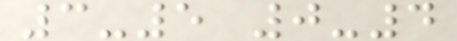3-5 0-4
